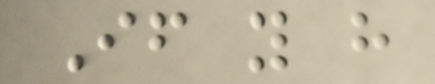If you have
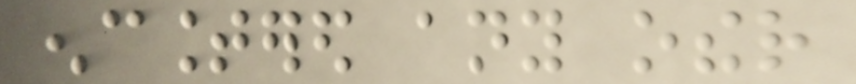encountered any other
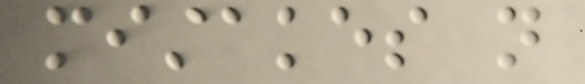mistakes not
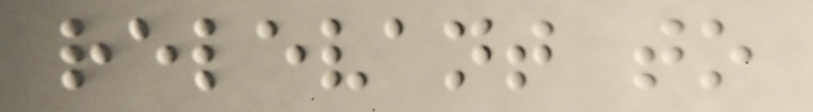relevant to
